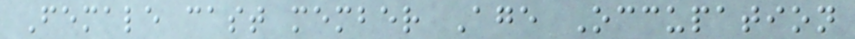Female cast member Age Occupation
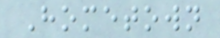Hometown
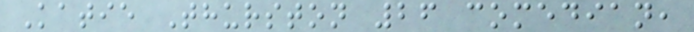Katie Thurston 26 comedian,
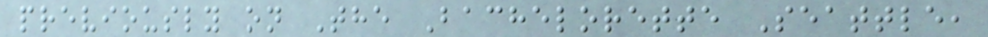previously on The Bachelorette Seattle,
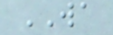WA
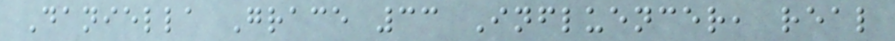Daniella Grace 33 Influencer, real
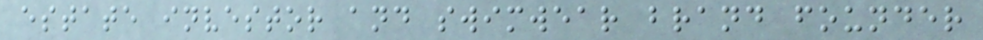estate investor and swimwear brand founder
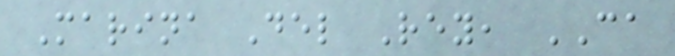Marina Del Rey, CA
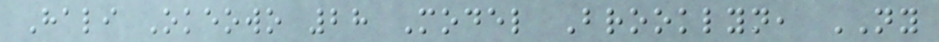Hali Okeowo 28 Model Brooklyn, NY
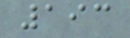193
